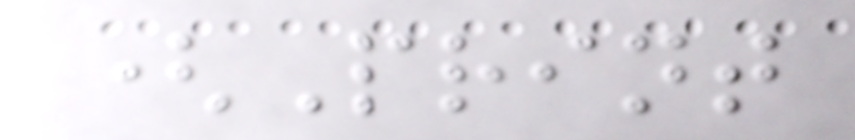(Print
